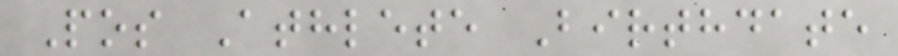Pos Athlete Birthdate
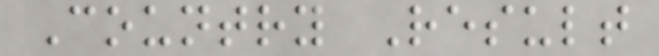Country Result
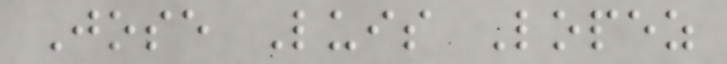Jose Luis Lopez
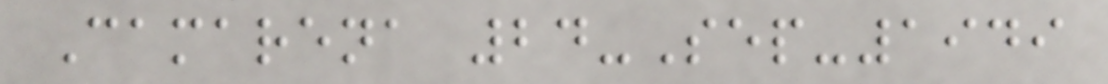Camarena 24-Sep-1949
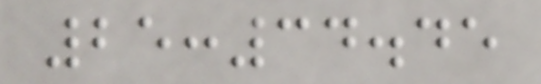25:34.45
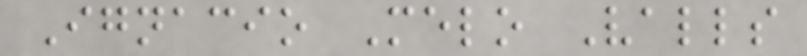Ignacio Melo Valls
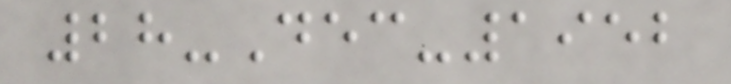28-Dec-1952
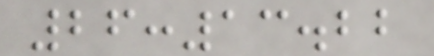26:13.22
